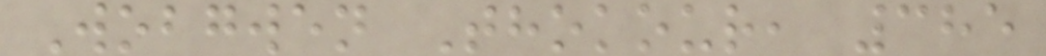Wobgwen Thokour, 385
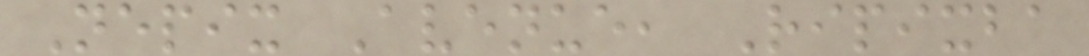Nepix Avenue, Ripixba
